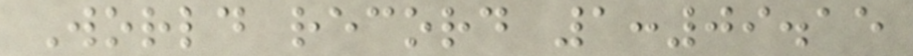World record 1:09.15
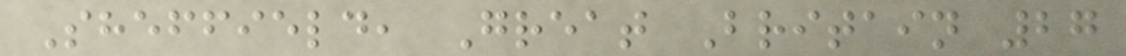Sheffield, Great Britain 27
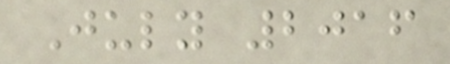July 2016
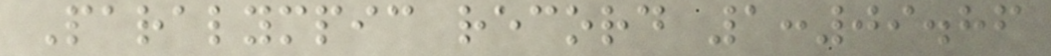Paralympic record 1:09.86
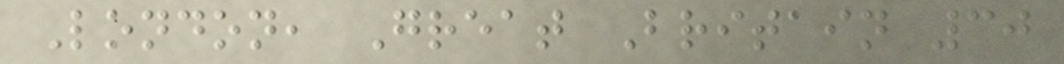London, Great Britain 30
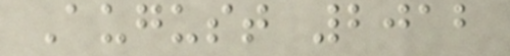August 2012
